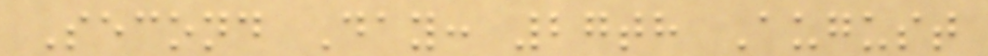Second Day: 27th August
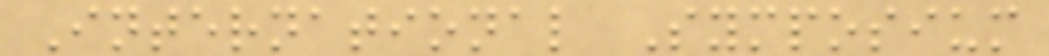International Symposium
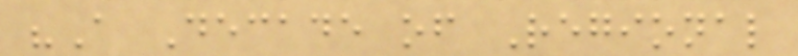"A Decade of Regional
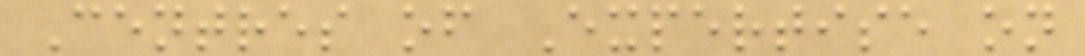Centres of Expertise on
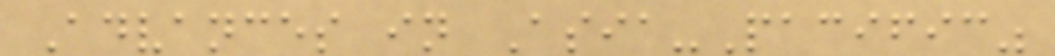Advances in Asia-Pacific"
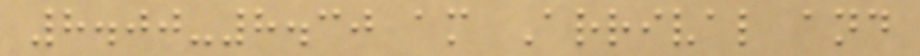8.00-8.30 am Arrival and
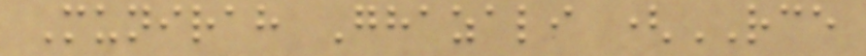Munirah Ghazali (RCE
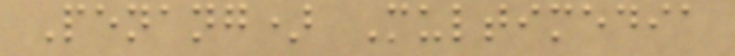Penang) Multimedia
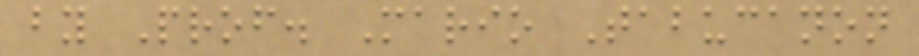by Prof. Mario Tabucanon
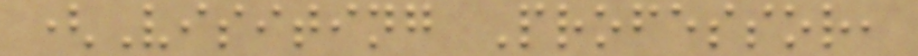(Visiting Professor,
